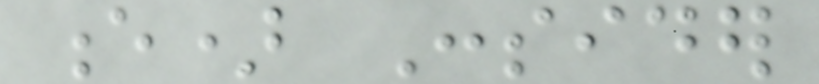e) Consider
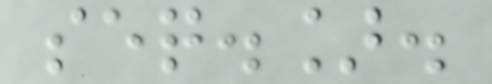seq.].
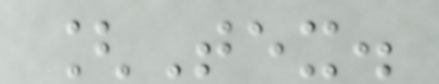[Tex.
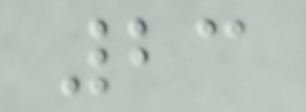23
